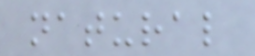natural
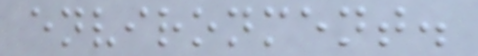environment.
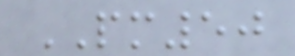PM50
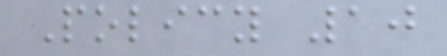Policy 10
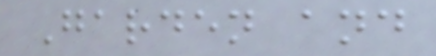Garden and
